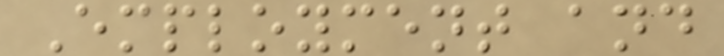Employment and
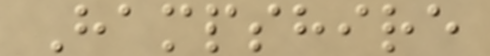Hampshire
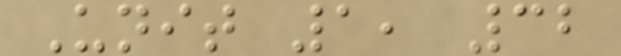Unit 1, 32
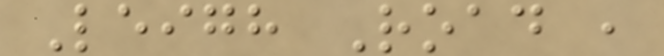Leigh Road ,
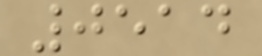0514
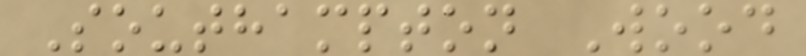Southampton Wood
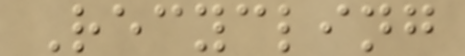Recycling
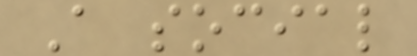A social
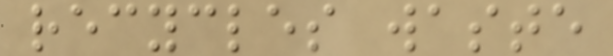recycles waste
